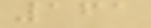161
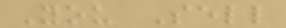You Sell
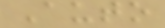Auto
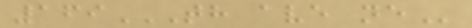169TH AVE NE
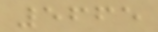5665
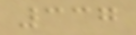337
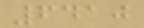6410
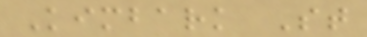Kimbark St
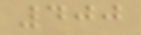400
